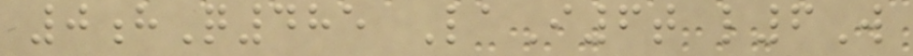0hQ485 LaI6t l6W
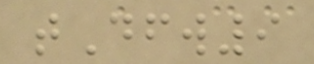tDfw9
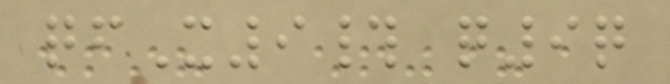qfX9# q9q
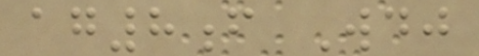ag8f Wdj
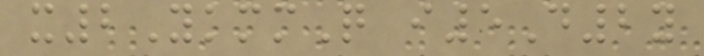x2YkmmQ i5D2y
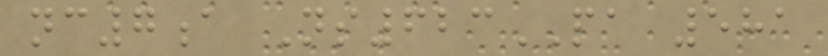nc7a Ns623PA 581
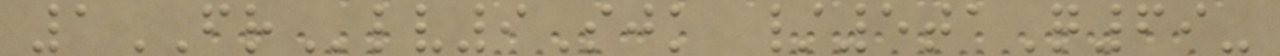1FRlv9Sjk /5taQ69-
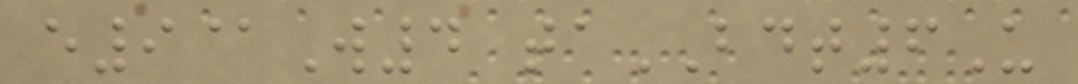e9@W4 taBDT6U
